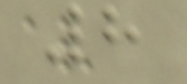8
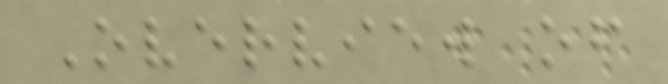Overview of
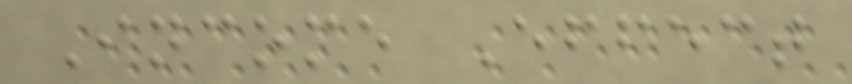Income Effect
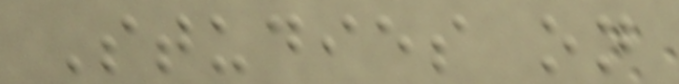Studies on
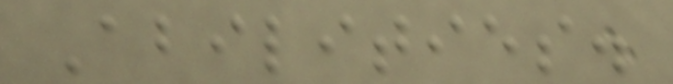Abilities.
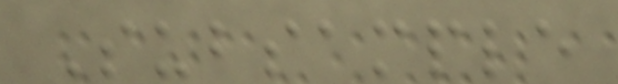Subsample
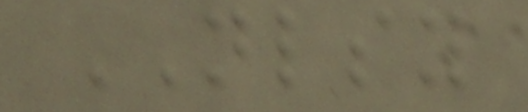NLSY
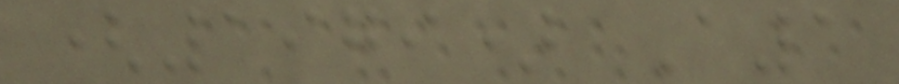(1979) A1
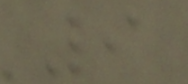9
